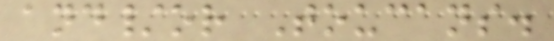and/or Toucans.
